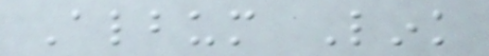Album Link
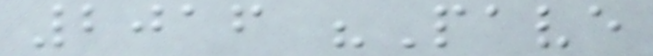2016 "Pave
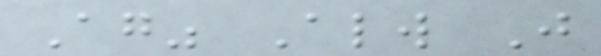Again" Always Just
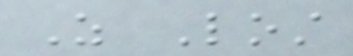As Lost
